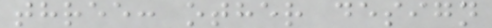three: other design
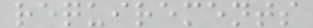requirements
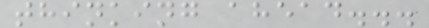thinking ahead...
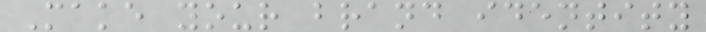Make your brand identity
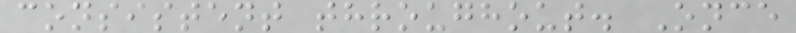consistent throughout. Once
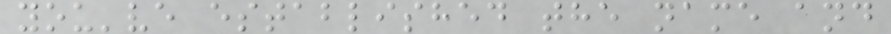you've established the name and
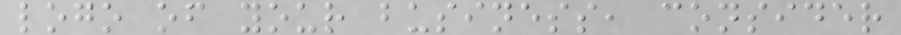logo of your business, consider
